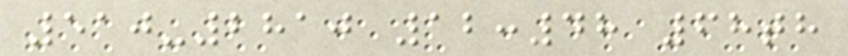510-2810 12:48 68th
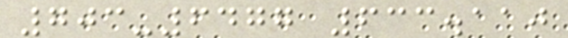703-6477 633.110
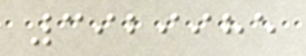3929985
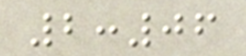2:06
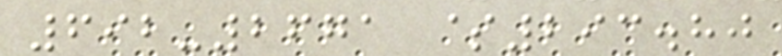692-2671 $293.80
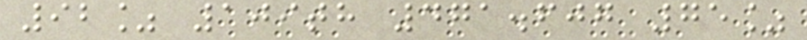92% 109th 471.607 75%
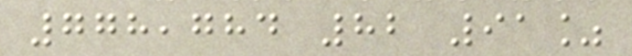778,784 82 91%
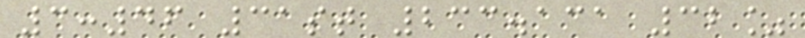3:46 31st 233.131 32%
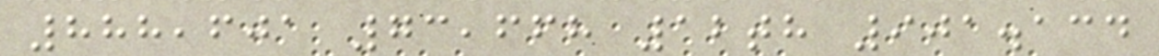888,601 73,668 12th 901.134
